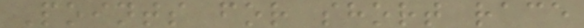Points for short race
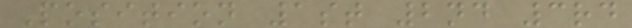Position 1st 2nd 3rd
